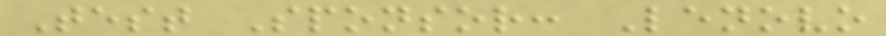Test Sponsor: Lenovo
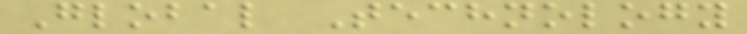Global Technology
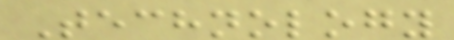Technology
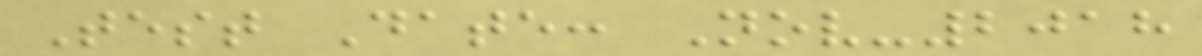Test Date: Nov-2018
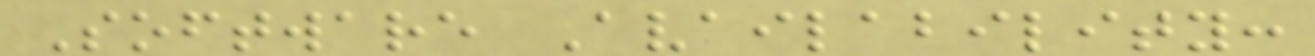Software Availability:
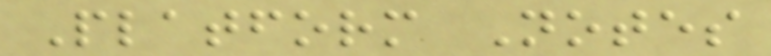Platform Notes
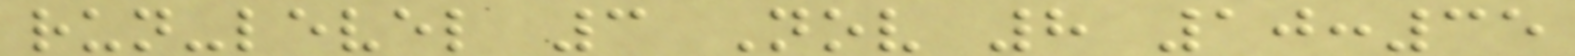run-level 3 Nov 8 10:35
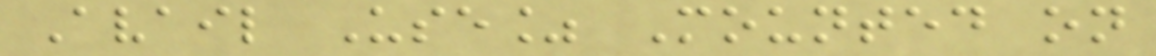Avail Use% Mounted on
